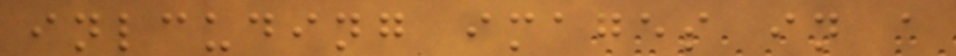inlcuding images in a
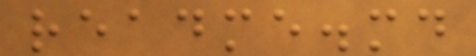readme.md
